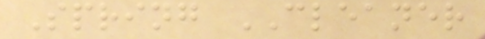Spring CLEANER
